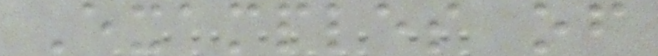Examples of
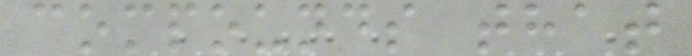compounds that
